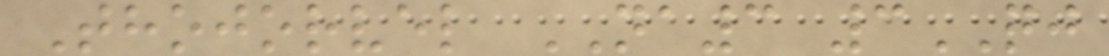Thojorvel NA3 3QJ
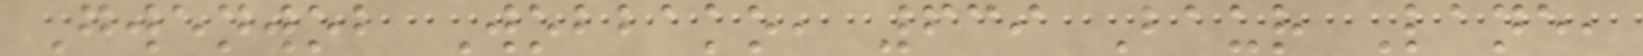Gwenwob Wobbako, 639 Baur Lane,
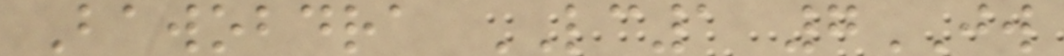Bawobdra LC1 7JW
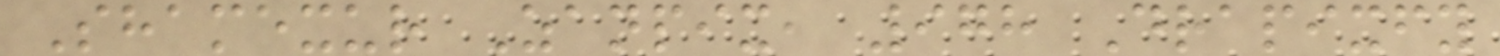Shamexur Zanpix, 978 Drapixfy
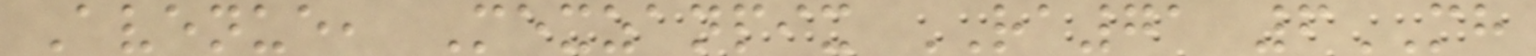Avenue, Mexzanpix RA71 6MH
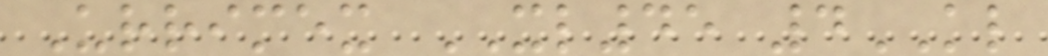Urrimex XL45 4KL
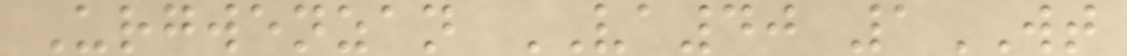Urgwenzan VA40 1WT
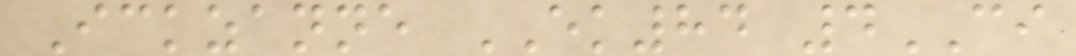Ickzanne EK84 4CI
